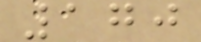170
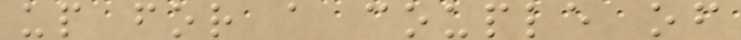up for a couple of
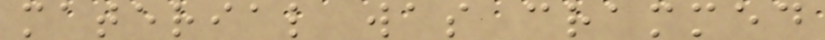material was crammed
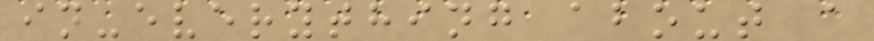in-everything about a
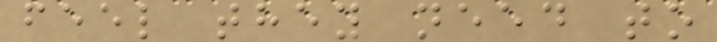feel they need to
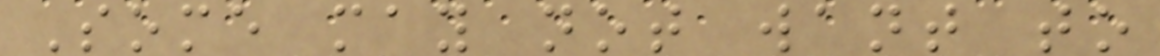Some may not want to
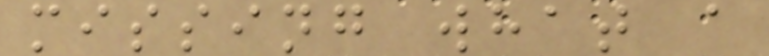missing what a
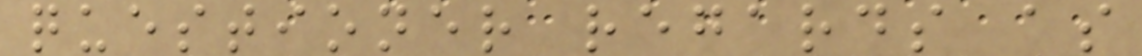questioner regards as
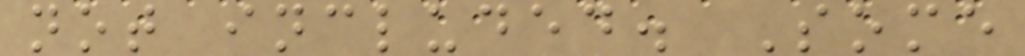not included. Some
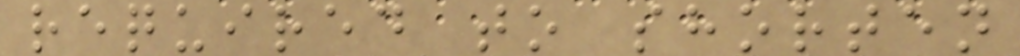required to shorten
